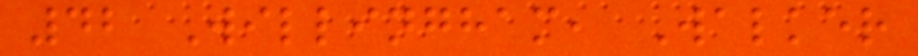42 Willingham, Walker
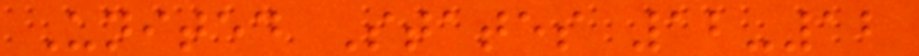United States 12-12
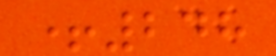+248
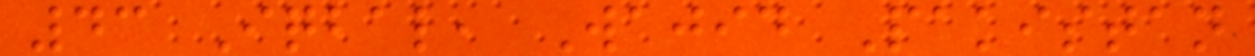43 Iqbal, Wajid Pakistan
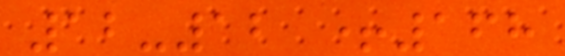12-12 +168
